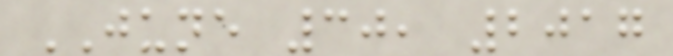JUNE 30, 2017
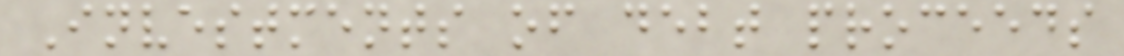Investments of debt proceeds
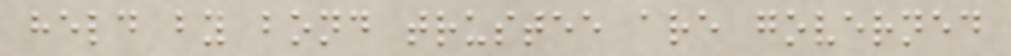held by bond trustee are governed
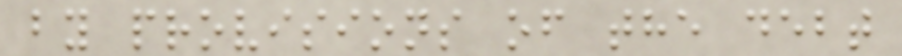by provisions of the debt
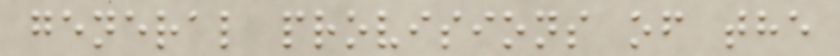general provisions of the
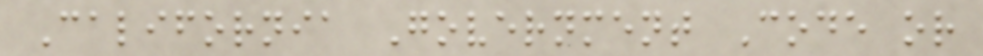California Government Code or
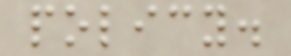policy.
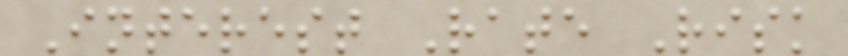Interest Rate Risk
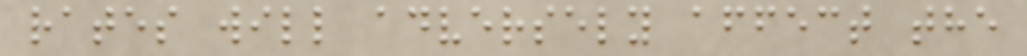rates will adversely affect the
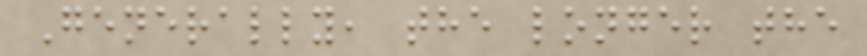Generally, the longer the
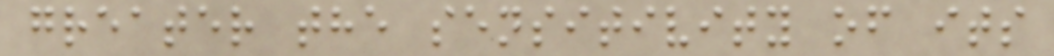greater the sensitivity of its
